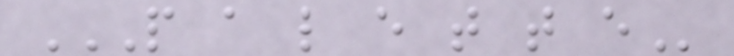P A L E T T E
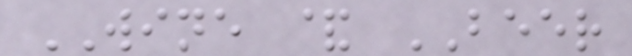WINE & BEER
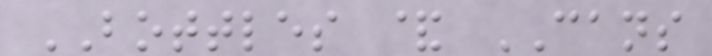BOTTLES & CANS
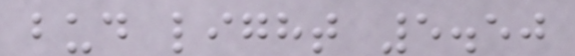bud light 5.50
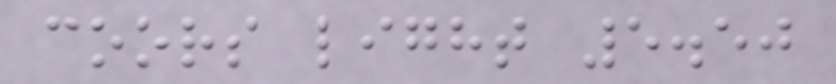coors light 5.50
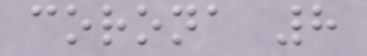corona 8
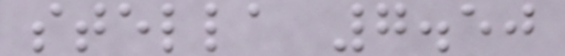stella 7.50
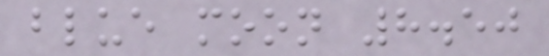blue moon 8.50
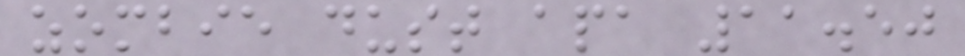zombie dust apa 11.50
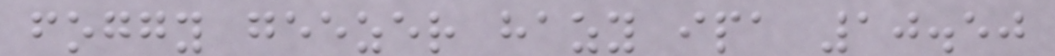foggy geezer hazy ipa 10.50
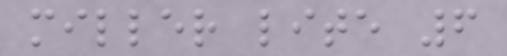miller lite 6
